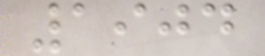1904
